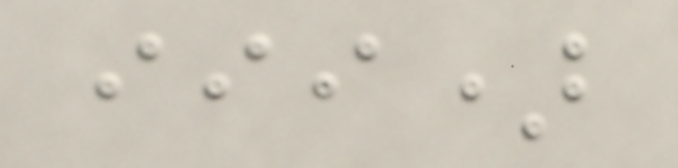iii)
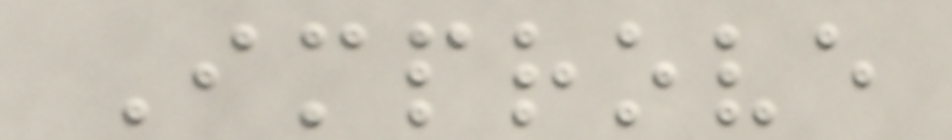Improve
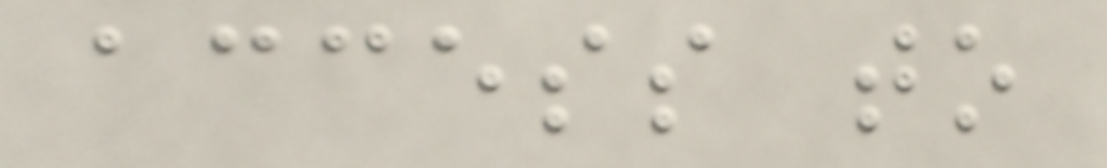access to
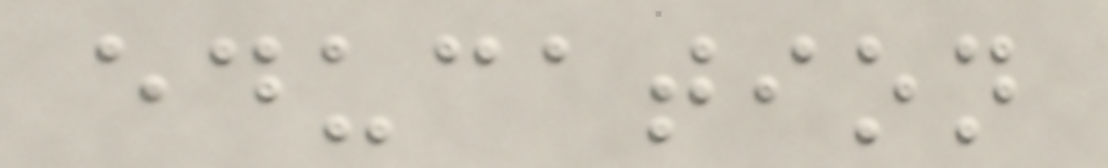education
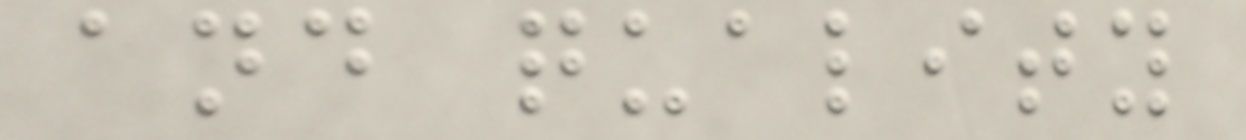and quality
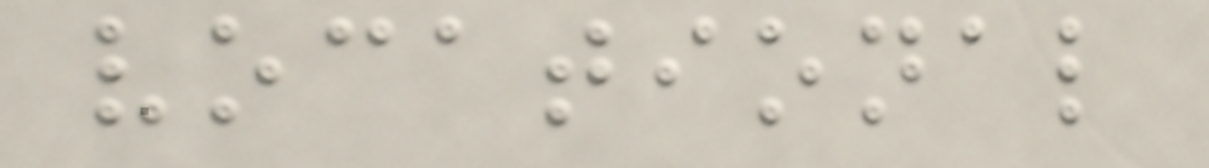vocational
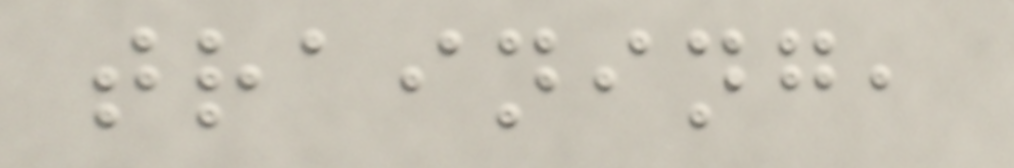training,
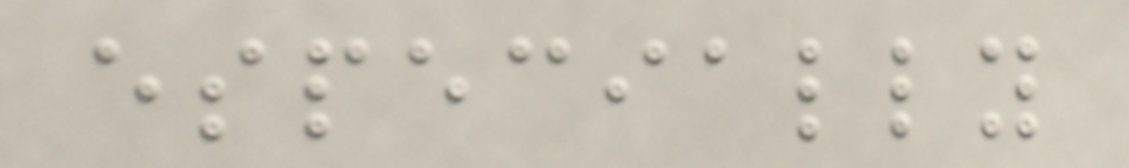especially
